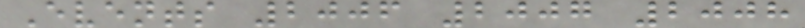Events 2006 2007 2008
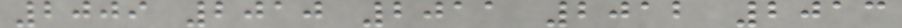2009 2010 2011 2012 2013
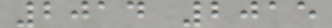2014 2015
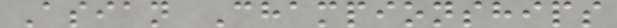Asian Championships
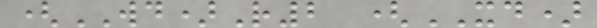(WD)R2 (XD)
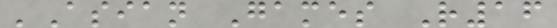'Asian Games R16
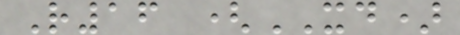R16 (XD)
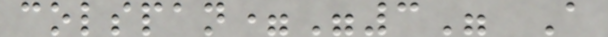colspan="3" A
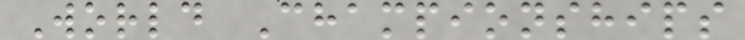World Championships
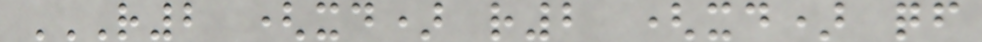R2 (XD) R2 (XD) QF
